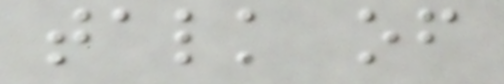talk of
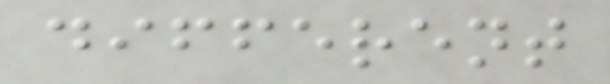different
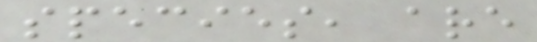species, are
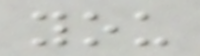you
